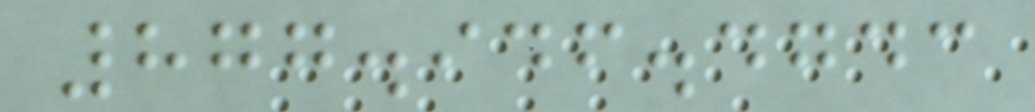877.946.4743
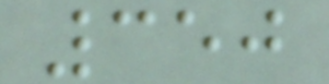350
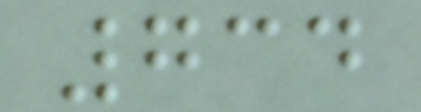734
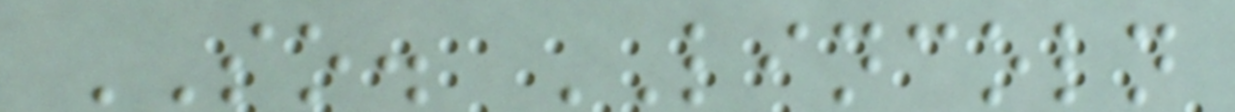SO. LINCOLN
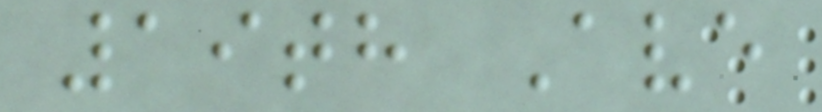19th Ave
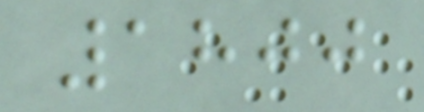1800
